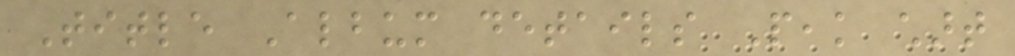Title Album details Peak chart
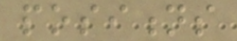positions
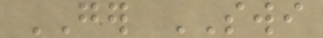GER SWI
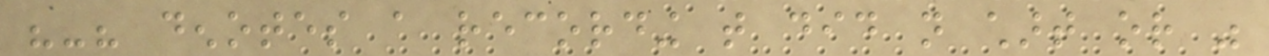"-" denotes a recording that did not chart or was
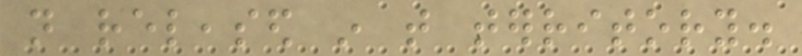not released in that territory.
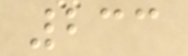233
